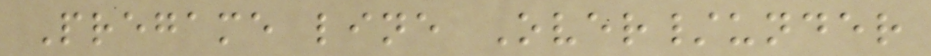Pregame line Over/under
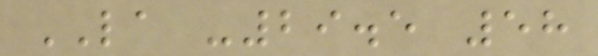LA -29.5 58
